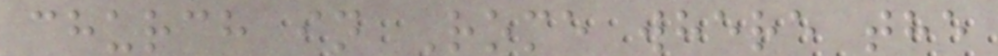church in Rome where the
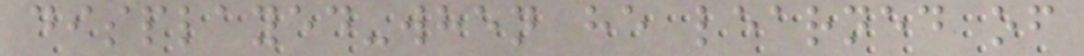displayed-when he learned of
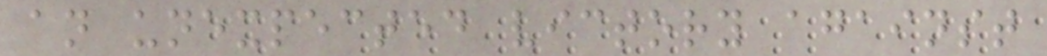an unexpected victory against
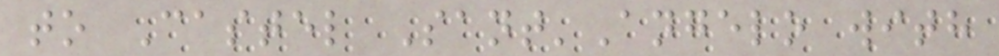to Castel Sant'Angelo with
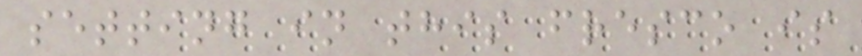setting in this fresco is
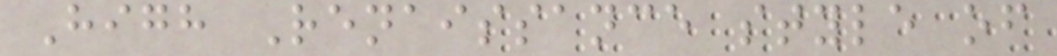High Renaissance style of
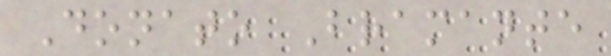Donato Bramante
